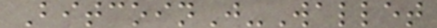BitcoinJ-Wallet
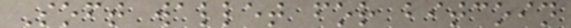Soft wallet for bitcoin
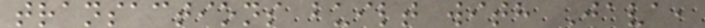transactions built with Java,
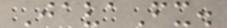JavaFx.
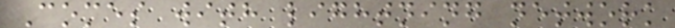Comes with lightning network
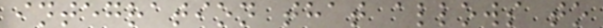integration that allows to
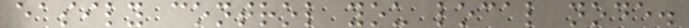easily control you local node.
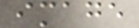image
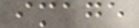image
